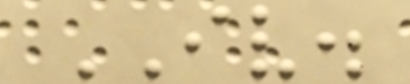IV.
